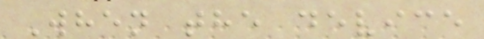When the device
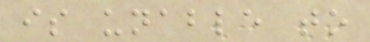is unable to
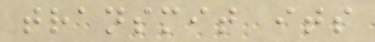transmit its
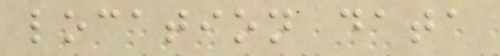location data
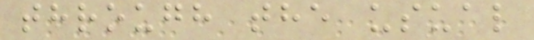through the usual
